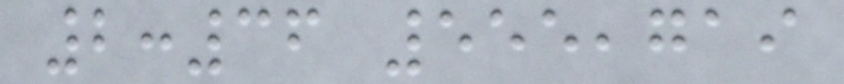2:36 555,719
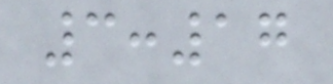3:17
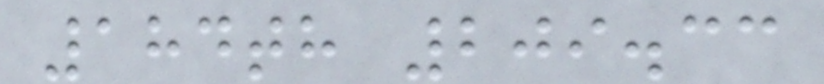184th 209.33
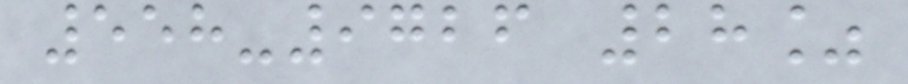558-9726 28%
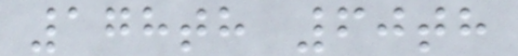178th 60th
